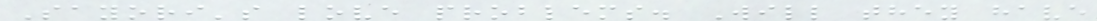Sayori's love problems. Will they have
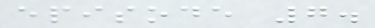episode 7.
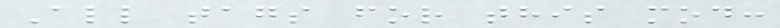All tags for this mod:
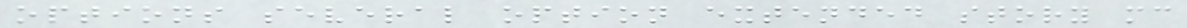options several option extended story mc
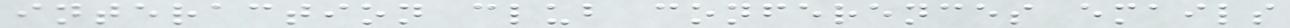interaction club conferences emails
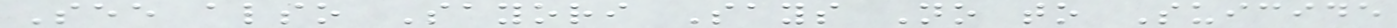See also Sayori Says No to Suicide
